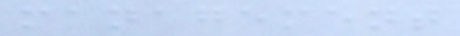management
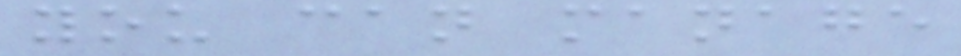you can manage
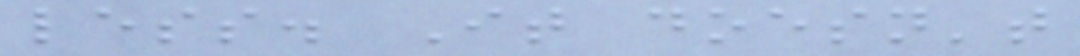less. It doesn't
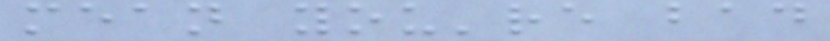mean you're bad
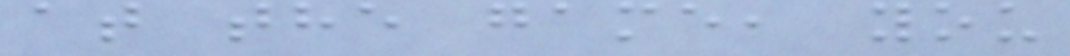at the game, you
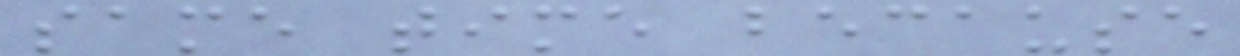same time because
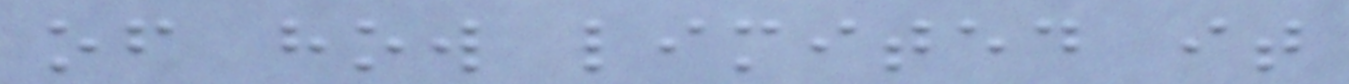of how limited it
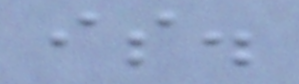is.
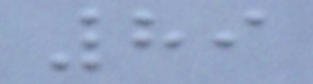89
